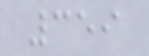359
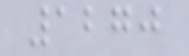1270
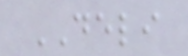DELI
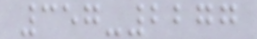357-2277
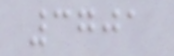3701
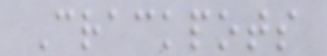Crackpots
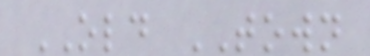OLD TOWN
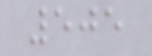505
